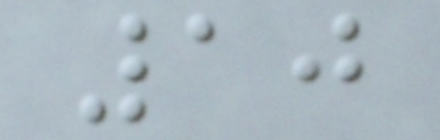10
